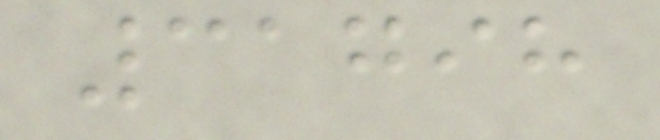31798
